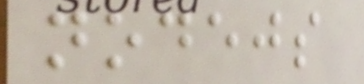nodejs
